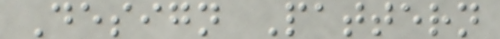Design Pattern
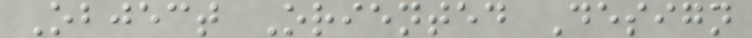Object Oriented Design
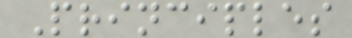Principles
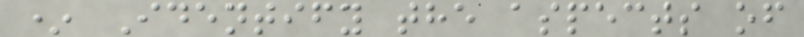* Identify the aspects of
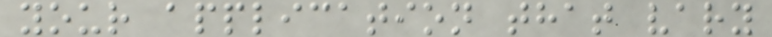your application that vary
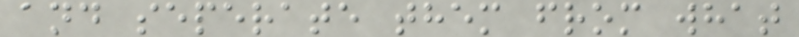and seperate them from what
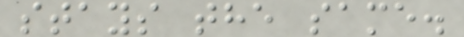stays the same.
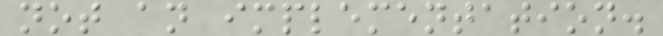not an implementation.
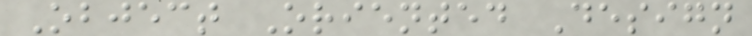Object Oriented Design
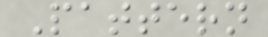Pattern
